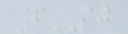6SJ
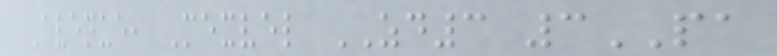Avenue, Mexvel ZD3 3PA
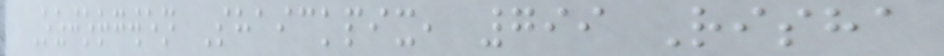Ozjorgwen Shaickpix, 799 Risha
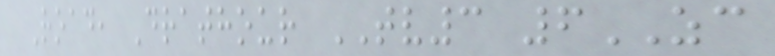Road, Drathour TV3 6ZC
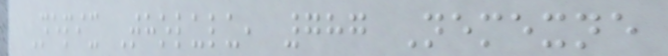Nepix Tholulu, 787 Nemexne
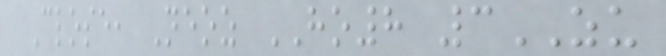Close, Neoz HO8 3ZU
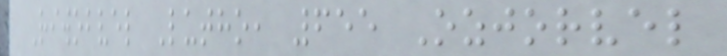Riwobvel Lutho, 655 Ozjorvel
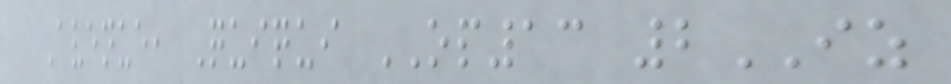Avenue, Quiqui OP13 2IZ
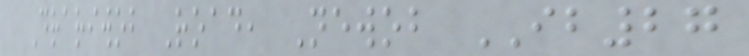Drariwob Road, Newob IB27
